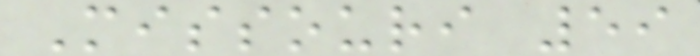Missouri 59
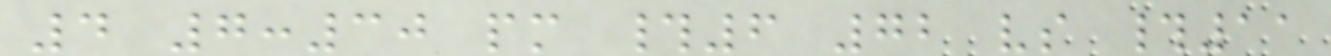4 7:30 pm #6 72 vs #11
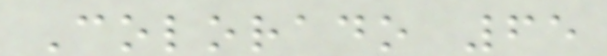Colorado 65
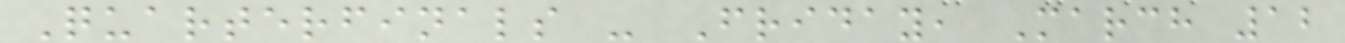Quarterfinals - Friday, March 12
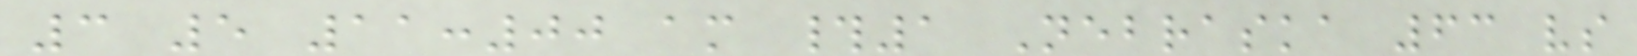3 5 11:00 am #1 Nebraska 63 vs
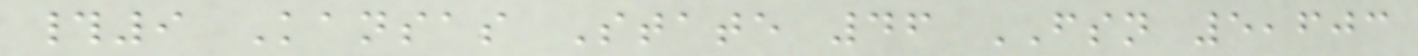#9 Kansas State 46 FSN 5,603
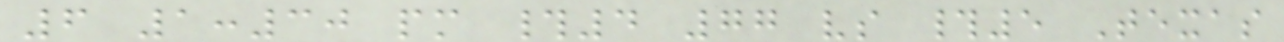6 1:30 pm #4 77 vs #5 Texas
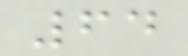64
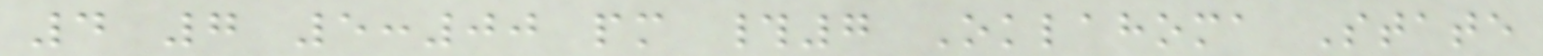4 7 5:00 pm #7 Oklahoma State
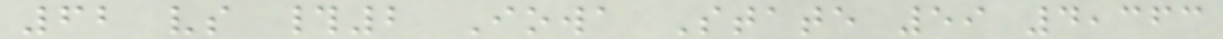62 vs #2 Iowa State 59 4,363
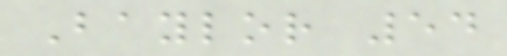Baylor 54
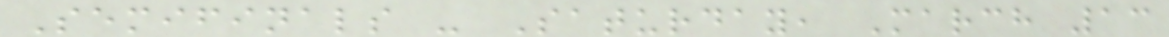Semifinals - Saturday, March 13
